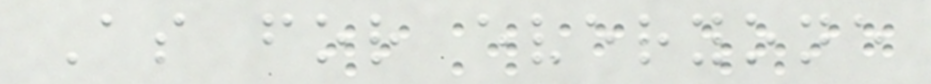As for everyone
